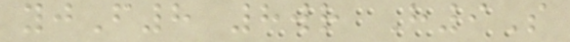yjF8 8wr H9S
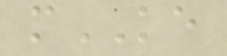mKE
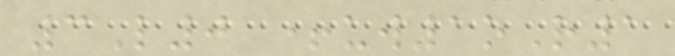3L0 +uw1oR1
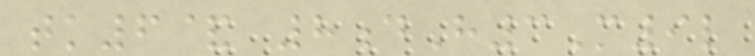tk6& 8dH3M9l
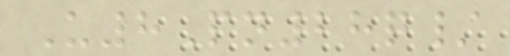U8Pn28q/
